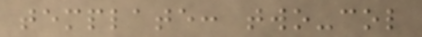template: two-col
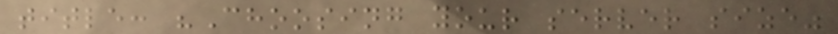title: "Choosing your server size"
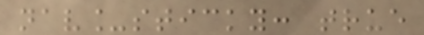nav_sticky: true
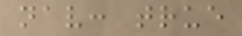nav: true
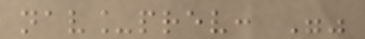nav_prev: ""
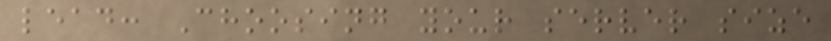lead: Choosing your server size
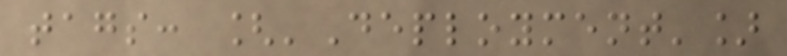tags: ['Deployment']
